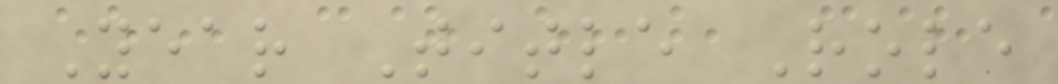Year Title Role
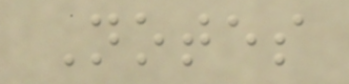Notes
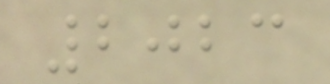2023
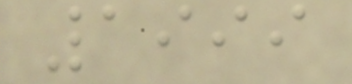1999
